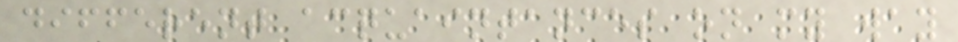different acquaintances on my way
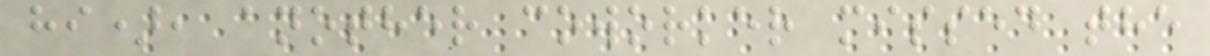hi), another coworker missed the
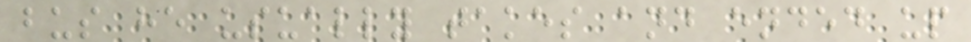bus he usually takes and ended up
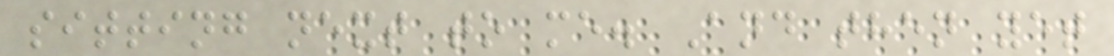sitting next to me. And then yet
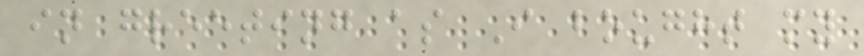in greeting as I bought my
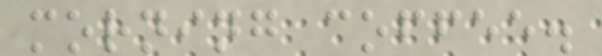morning coffee.
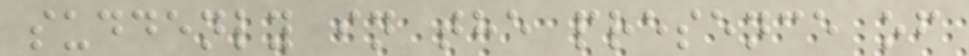suddenly in the presence of
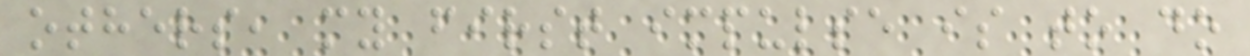others, my first impulse is to do
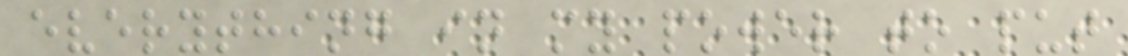everything in my power to put
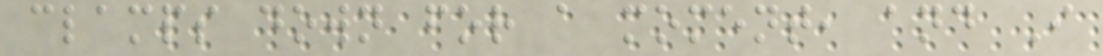clamps down for a moment, and I
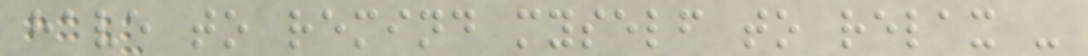have to remind myself to relax -
